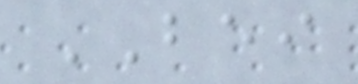BEI
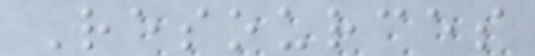Resources
